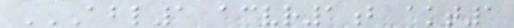ABL1 ACVR1B AKT1
